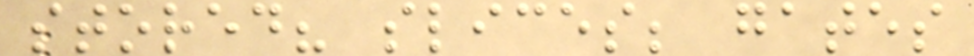stored? slices; gates
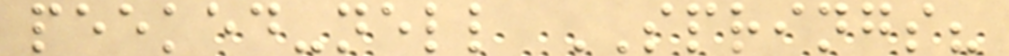peeked-nell SPRINGS?
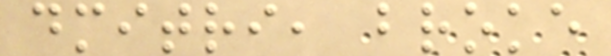dmitri, broke
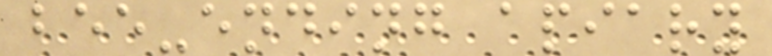bee-ending apiary
